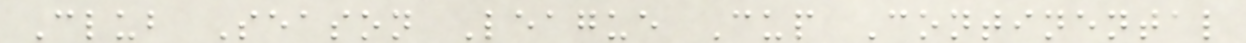Club Season League Cup Continental
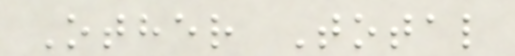Other Total
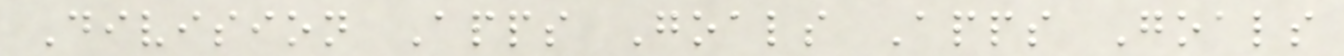Division Apps Goals Apps Goals
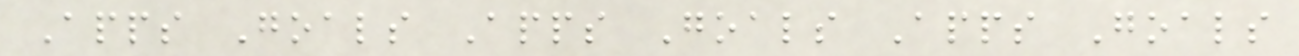Apps Goals Apps Goals Apps Goals
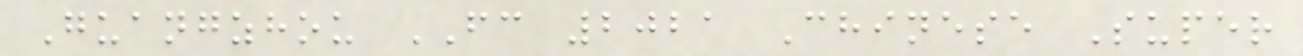Guangzhou FC 2021 Chinese Super
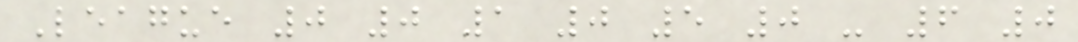League 0 0 1 0 5 0 - 6 0
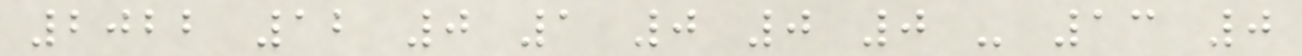2022 12 0 1 0 0 0 - 13 0
